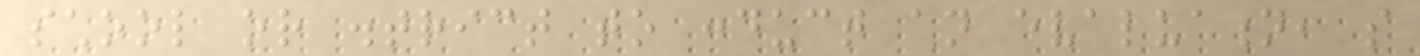school or district to conduct an evaluation, so
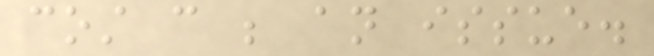cost can be an issue.
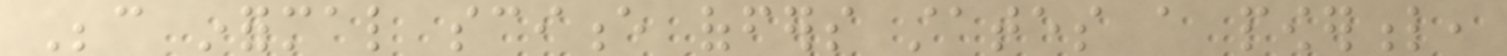Because informal science offers states a powerful,
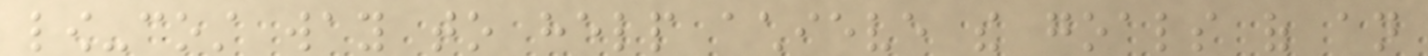low-cost way to help achieve the goals of an
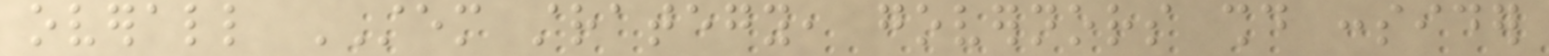overall STEM strategy, governors should consider
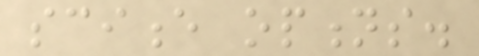science options.
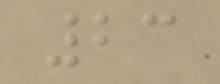23
